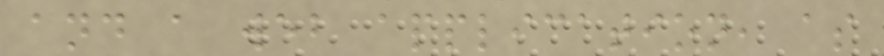and a web application, as
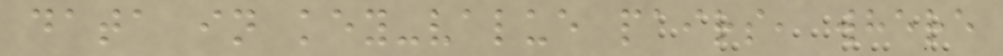data in key-value pairs, where
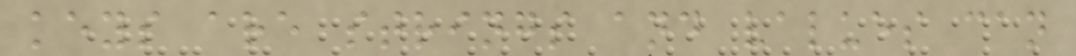keys are strings and values can
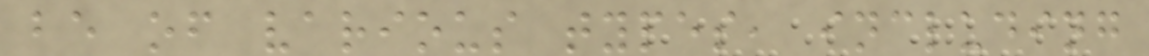be of various types, including
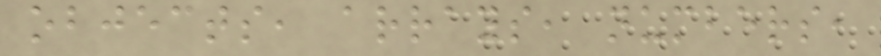objects, arrays, numbers,
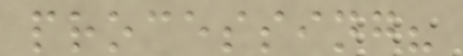processing?
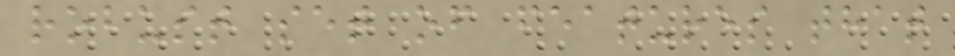robust set of features that
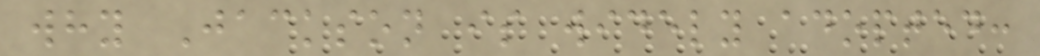why Jackson is widely adopted:
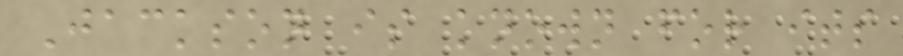Jackson is known for its
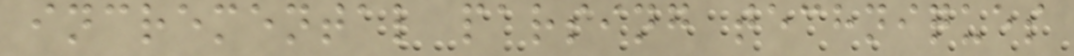incremental parsing techniques
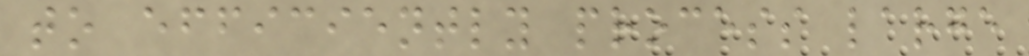to efficiently process large
